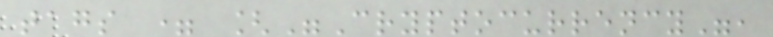tags = ["Cryptocurrency",
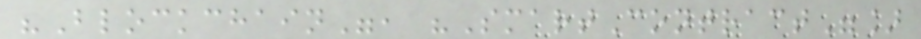"Blockchain", "SmartContract"]
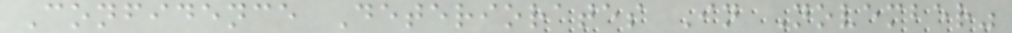Confidence Deteriorates In November"
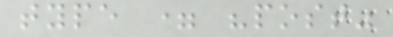type = "post"
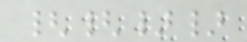{{}}
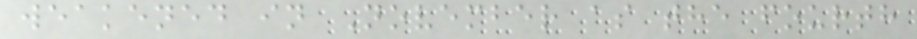weakened in November as the fourth
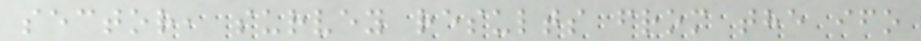sector, survey results from the ifo
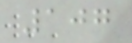107
